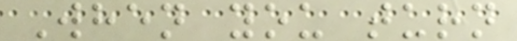When you turn
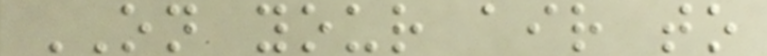ON your air to
